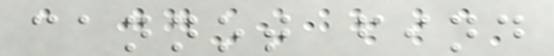cannot find
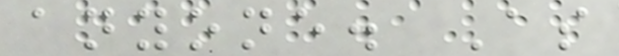anyone. As
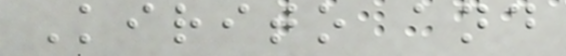Kirito and
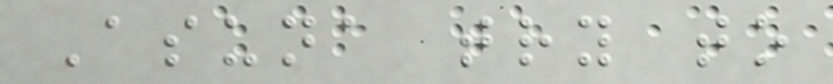Asuna try to
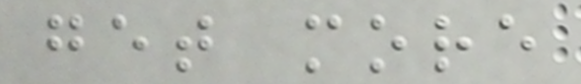get more
